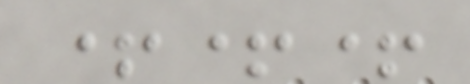+++
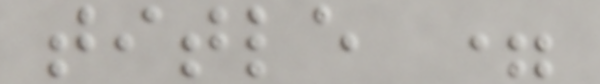title =
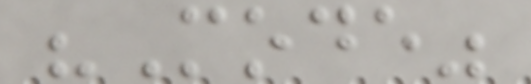"Mode"
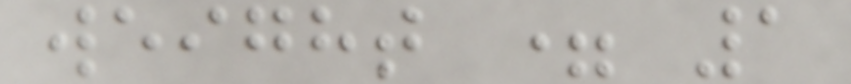weight = 1
